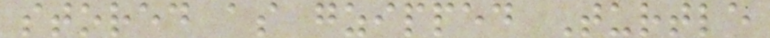stored as gzipped Turtle
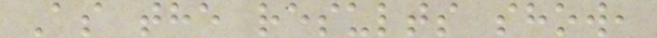As the results show,
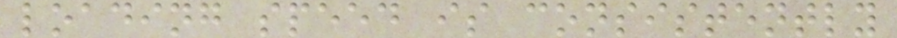loading speed is consistently
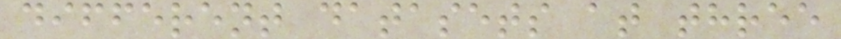different datasets at three
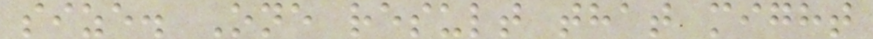size. One result that might
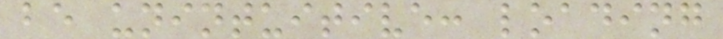be unintuitive: loading
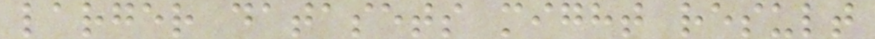larger datasets might result
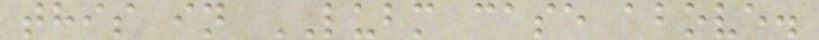this in LUBM case above.
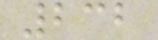232
